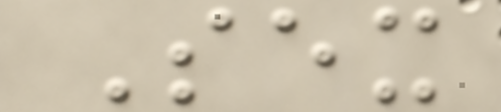Sex
